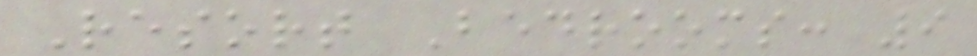Resort Bedrooms: 9
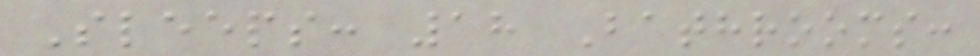Sleeps: 18 Bathrooms:
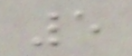5
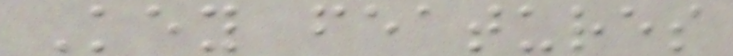Key features
